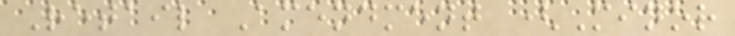Retail Amendment (Minor
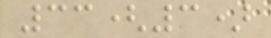33(3)
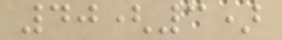40(3)
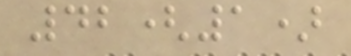42(1)
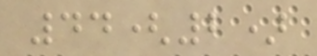44(2)
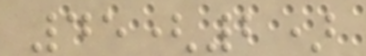45(2)
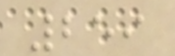259
